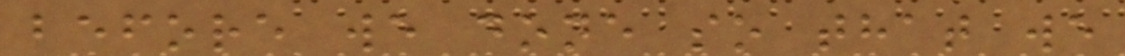before we done so that we
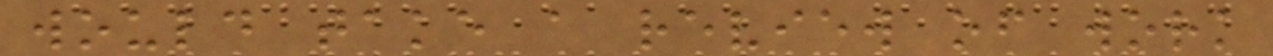would take a review of work
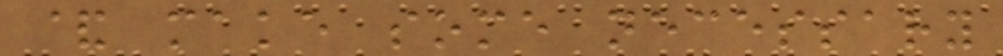& make some necessary
